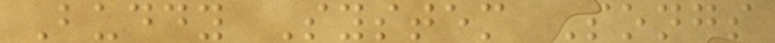Buddy System Songs
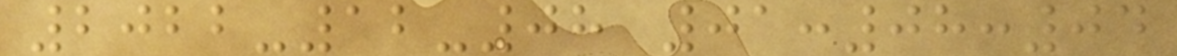2022-12-08 01:08:04
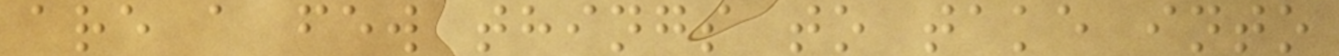are a few things to take into
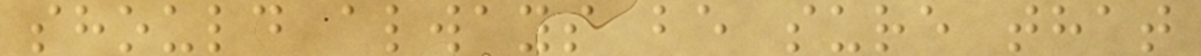should always be sure that
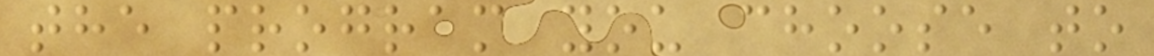the program you choose to
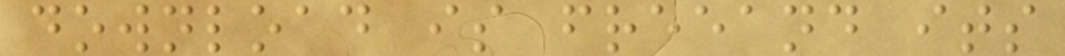download is freeand its
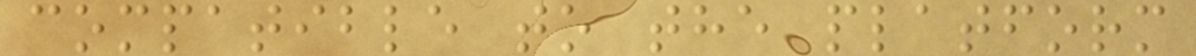compatible to the platform
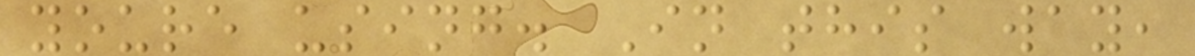youre using. In this way,
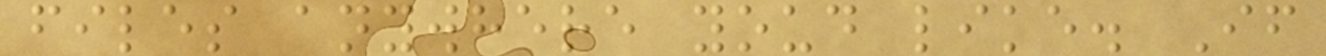files anywhere youd like. If
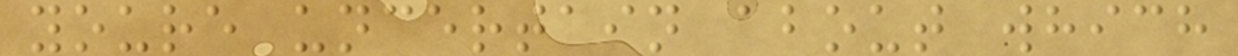youre uncertain about which
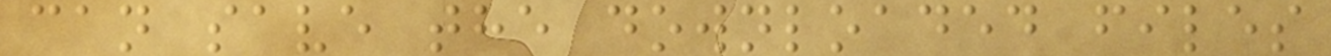can save the downloaded files
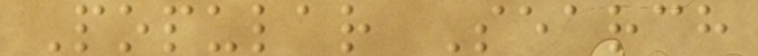Popular Search
